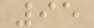95
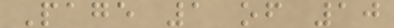Page 1 of 10
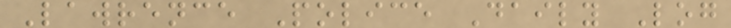Lawrence Police Daily Log
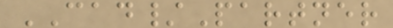CAD/Partner
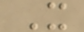X
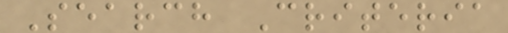Search Criteria
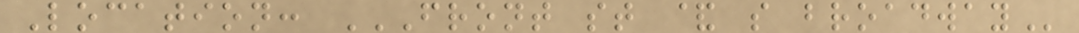Location: FRONT ST & S BROADWAY
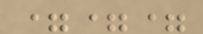===
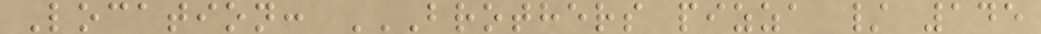Location: BROTHERS PIZZA / 145
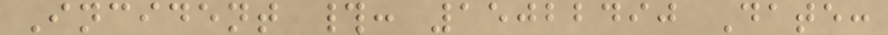Incident #: 15022490 Date:
